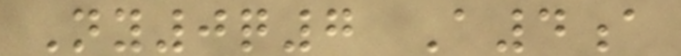Ny0q7 A4a
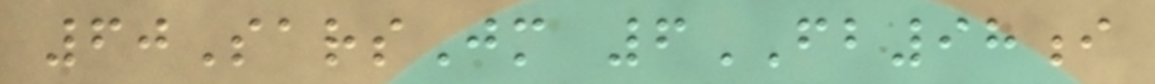60SarsJm 6FB98i
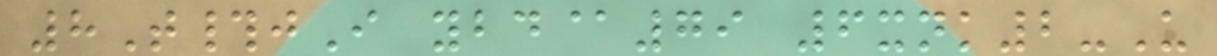8T#jI ybd@79 6xnk2-U
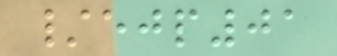/ejp01
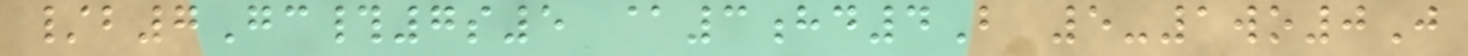/b7Gc#7s5 @3hd4B 5-1wo0J
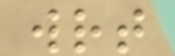wrt
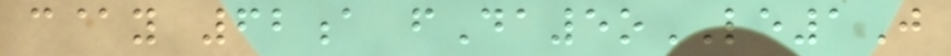c@y 62a fDa5oLE1J
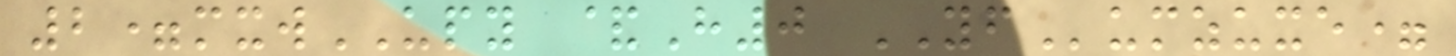2=mxwUPY &H0 YFumzuxe=
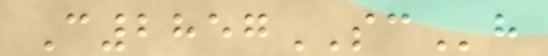C2857SCh
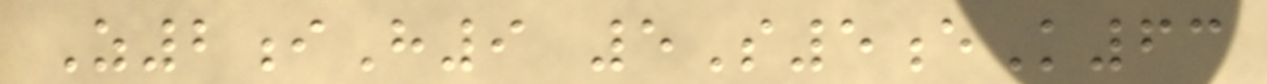Z2iH9 5S5eK63
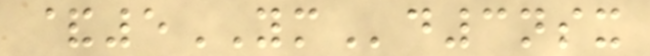&5YMd3nsx
